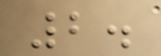2.
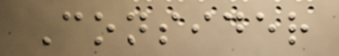Consider
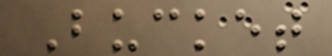Bucket
